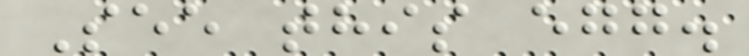See this egg.
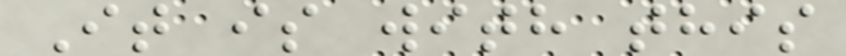It is with this
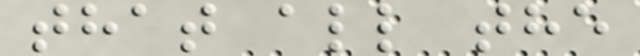that all the
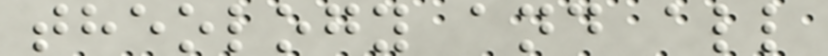theology and all
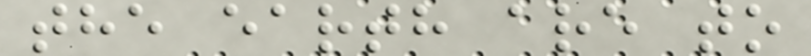the earth are to
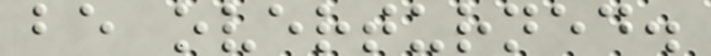be overturned.
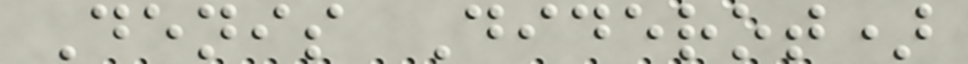Denis Diderot)
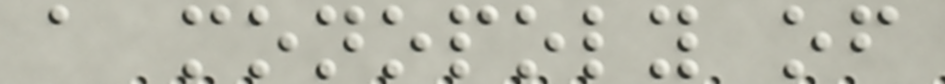a monopoly of
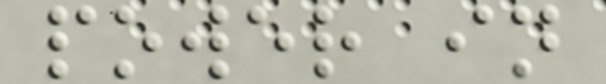power in
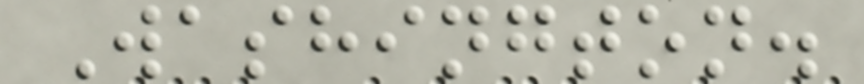Washington.
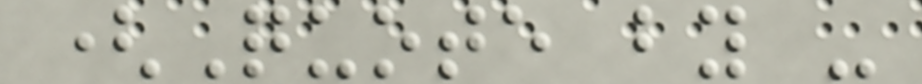(Quote by -
